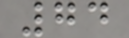74
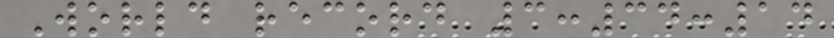World record 3:34:14
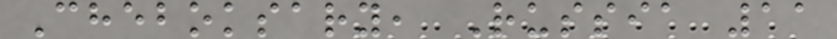Cheboksary, Russia 11
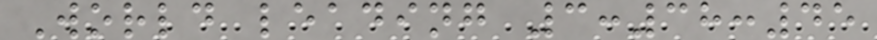World leading 3:38:45
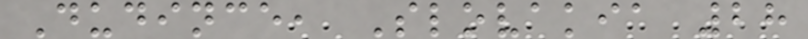Dudince, Slovakia 28
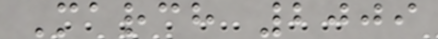March 2009
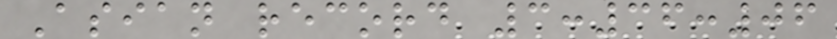Asian record 3:36:06
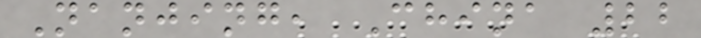Nanjing, China 22
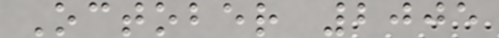October 2005
